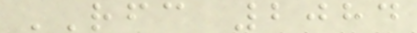RFC 2084
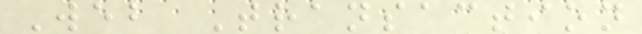Web Transaction
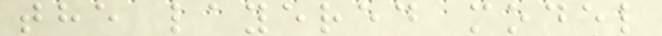the layered model
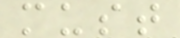must
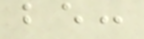be:
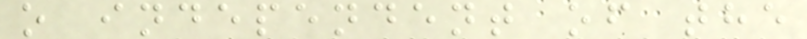o independent of the
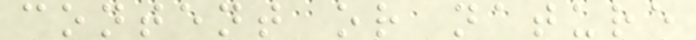content or nature
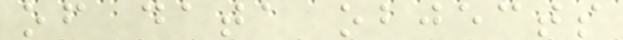of data objects
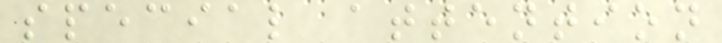special attention
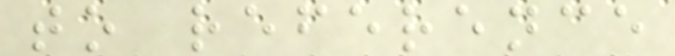to reference
